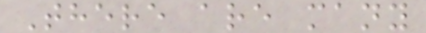There are many
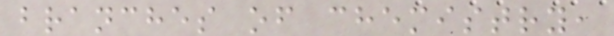branches of chemistry,
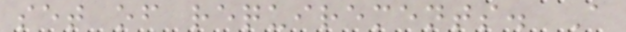set of requirements. A
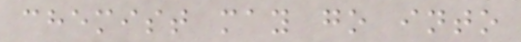chemist may go into
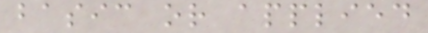basic or applied
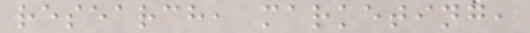research, marketing,
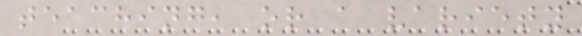teaching, or a variety
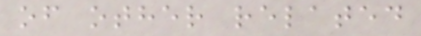of other related
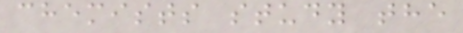chemists study the
